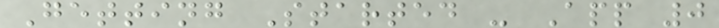Getting Started - App 0
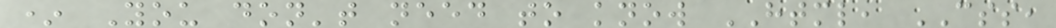* You don't need to know HTML, CSS,
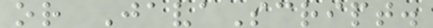or JavaScript.
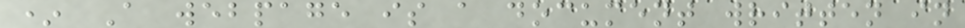* A webpage is a document written in
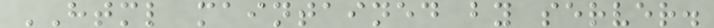HTML maintained by server.
